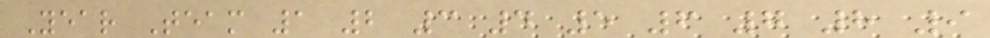Year Team 1 2 3 4 5 6 7 8 9
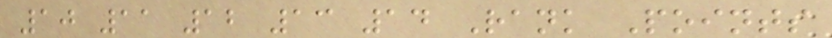10 11 12 13 14 Rank Points
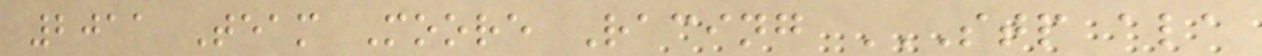2011 Team Moore Racing STP ALA
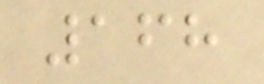168
